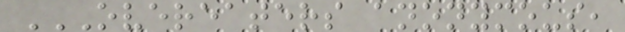OVEREATERS ANONYMOUS,
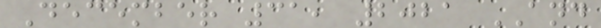December 31, 2021 AND
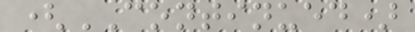(CONTINUED)
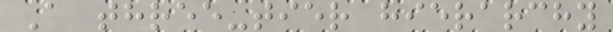A three-tier hierarchy
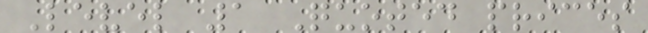Level 1 Quoted prices
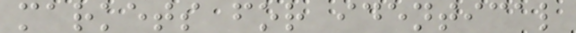markets for identical
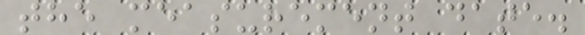the measurement date.
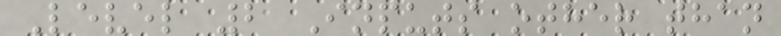Level 2 Inputs other than
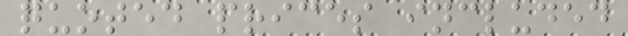quoted prices included
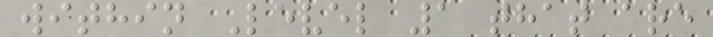within Level 1 that are
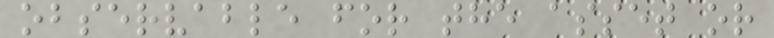observable for the asset or
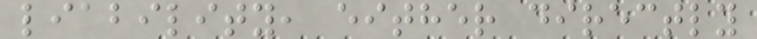liability, either directly
